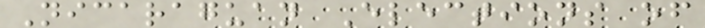Nicaraguan Elections of
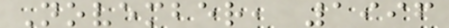November, 1996
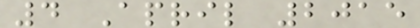4 April 2015
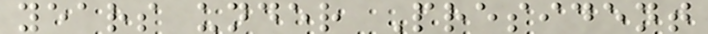years under President
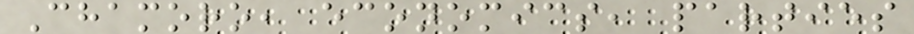Chamoro, economics, parties
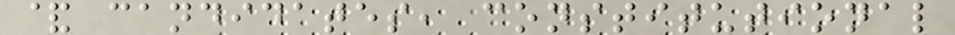& candidates, constitutional
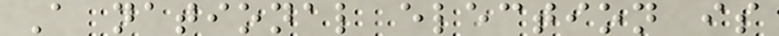A national election is
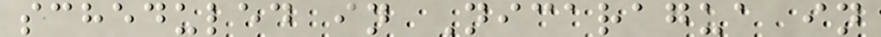scheduled in Nicaragua in
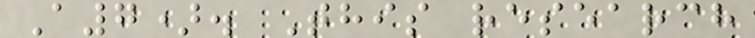A7). This research
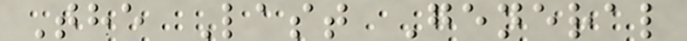The Last General
